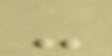-
